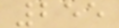255
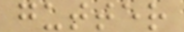gutter
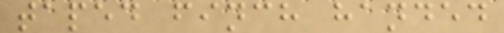taped finch handed
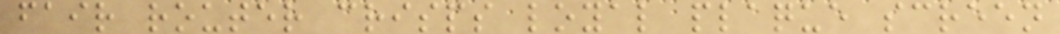fair router crisps loyal plaque screen
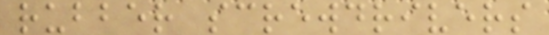rubber screwdrivers
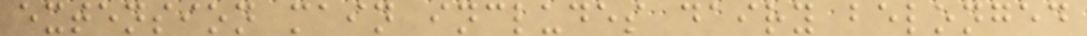extension main includes dairy belonged
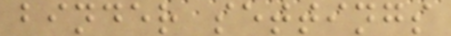binder settings
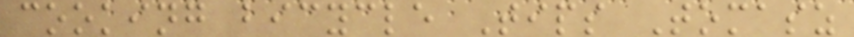cooking bicycle Tips Tomasz
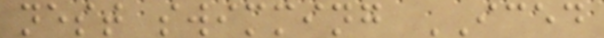nest swimming ICED
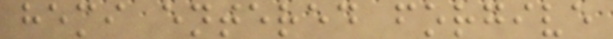hemi entered forgive
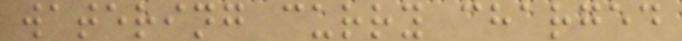watering curry charged
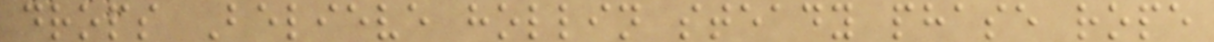drops Believe hollin steady phase rope
